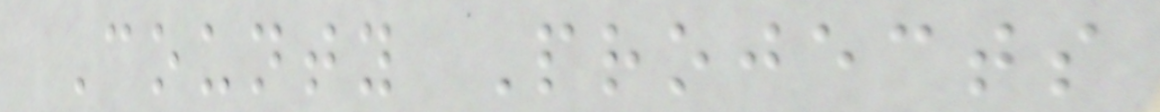County Projects
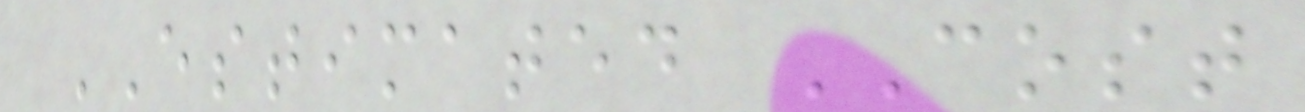ESTIMATED COST
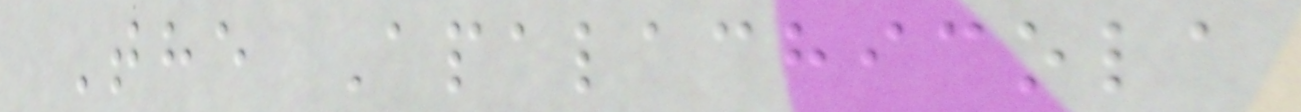The Apalachicola
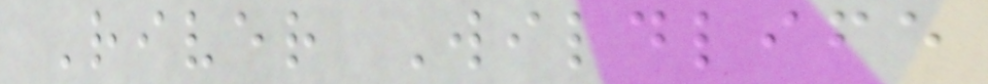River Wildlife
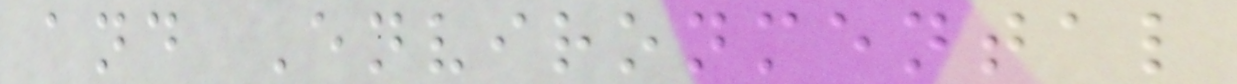and Environmental
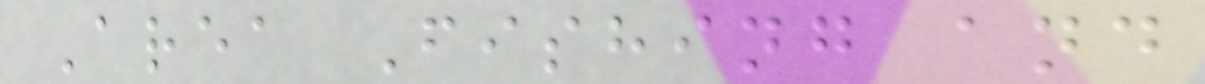Area Fishing and
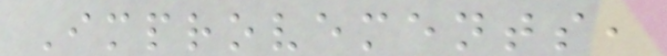Improvements,
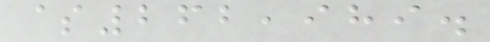$262,989.
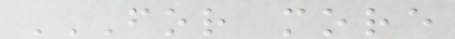FOR MORE
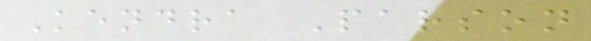Kendra Parson
